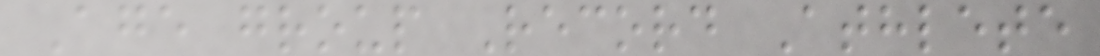Age group Record Athlete
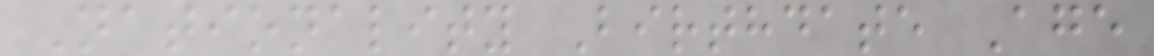Nationality Birthdate Age
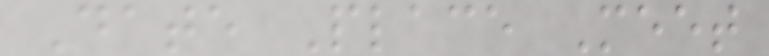Date Place Meet
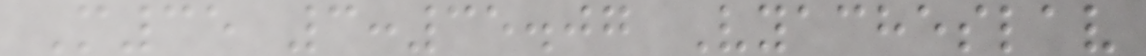M35 3:35.07 Vyacheslav
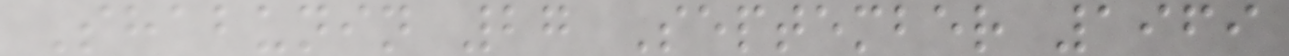Shabunin 27 September 1969
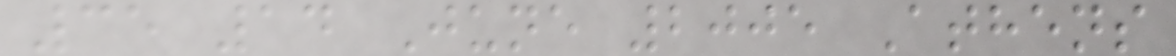35 14 June 2005 Athens
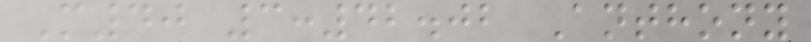M40 3:42.02 Anthony
